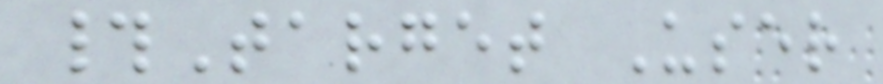#Target User
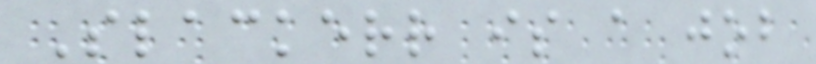Slackerr is a job
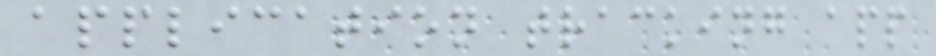application tracking app
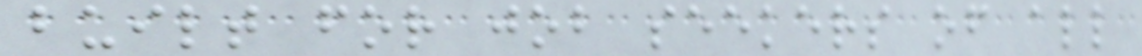built for job seekers of all
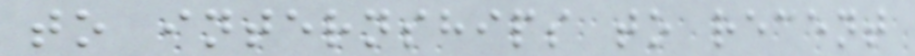to internships to recent
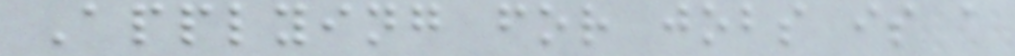Applying for jobs is a
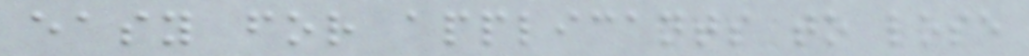easy for applicants to lose
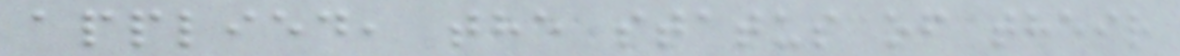applied, the status of their
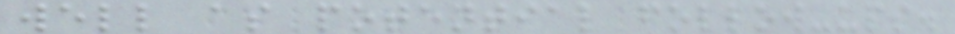well as potential follow-ups.
